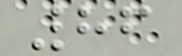86
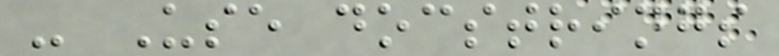- Use docstrings
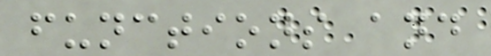functions and
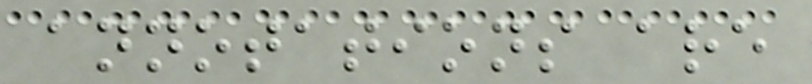annotations are
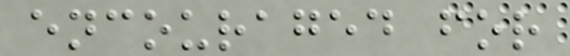encouraged for
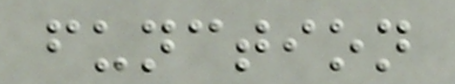function
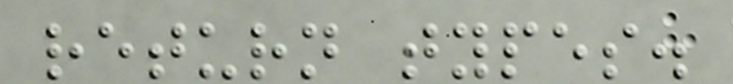return types.
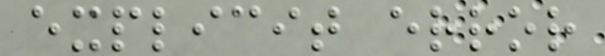explicit error
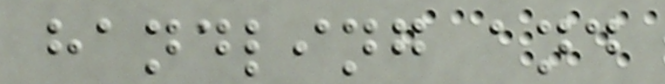handling and
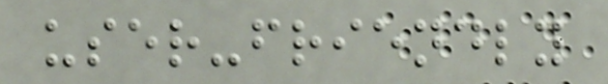user-friendly
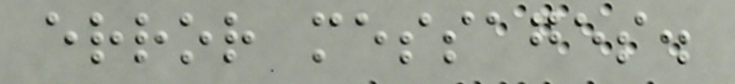error messages.
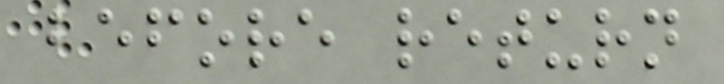before return
